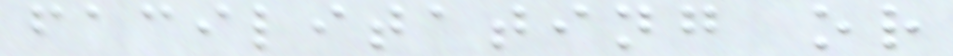facilitating or
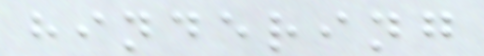hindering
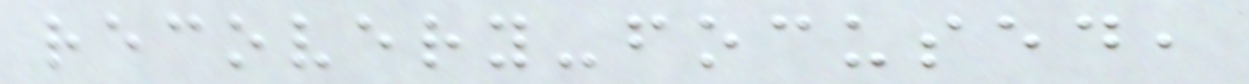recovery-focused,
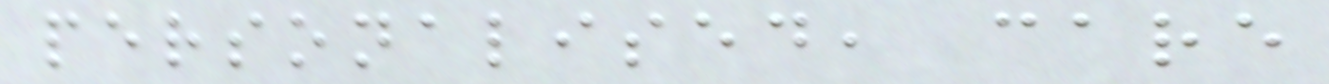personalised, care
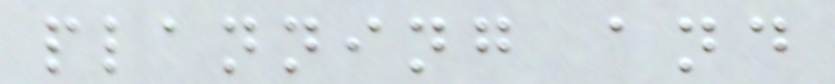planning and
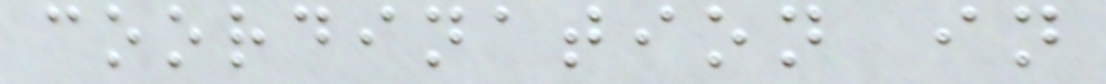coordination in
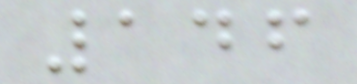146
